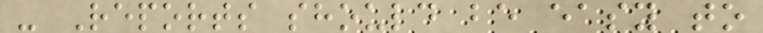- Reports should be easy to
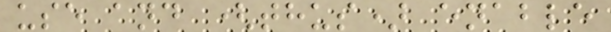use and (thus) enable
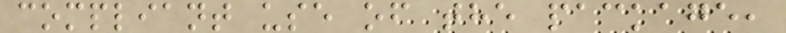compliant use of the package,
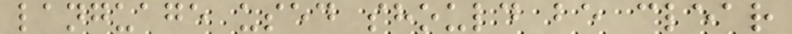language used should be clear
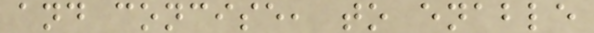and concise, to enable
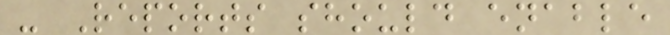- Reports should enable
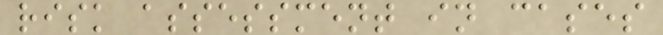risk assessment in cases
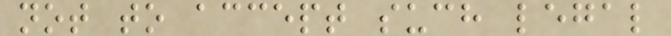not to accept such legal
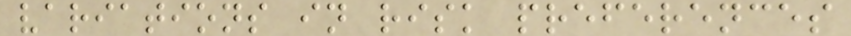variations in risk preferences
